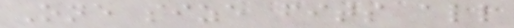One size fits all
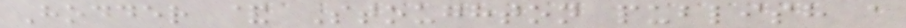Hodder & Stoughton publish a
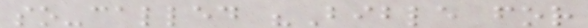so-called "Bible for
